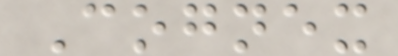Cognex
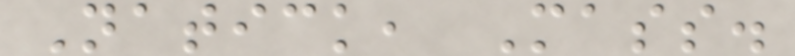Natick, Mass.
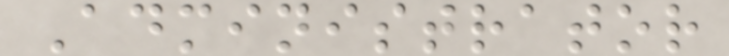Administrator
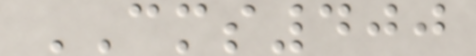CMS400
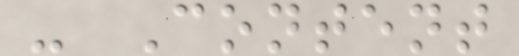- Content
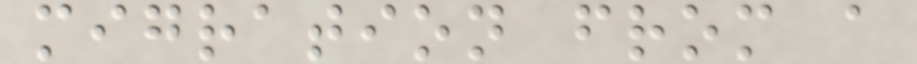migration from a
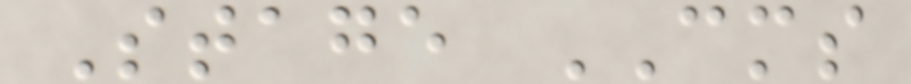Stage CMS
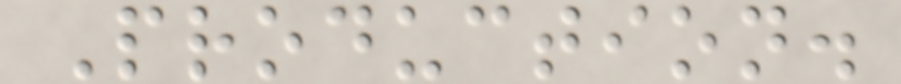Production.
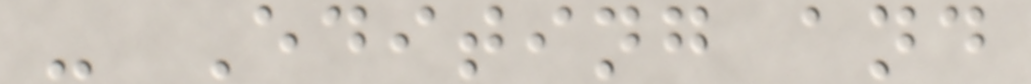- Editing and
